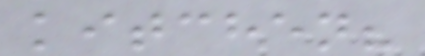kitchen?
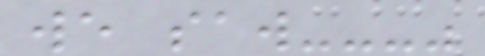we saw---"
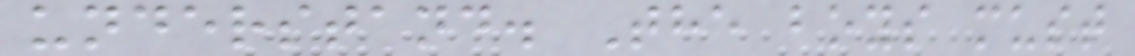understand. The boys must
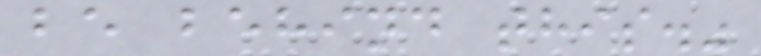be behind this."
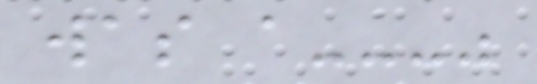was a---"
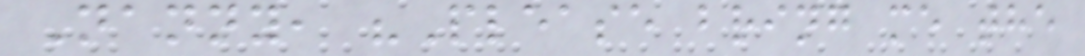Nanny, "Please bring me the
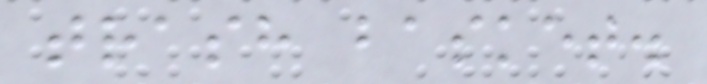trash basket.
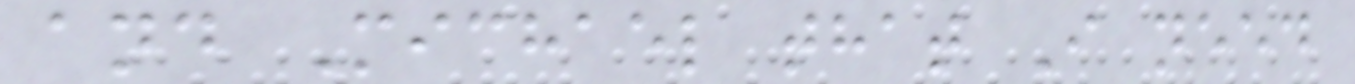and Michael that I need
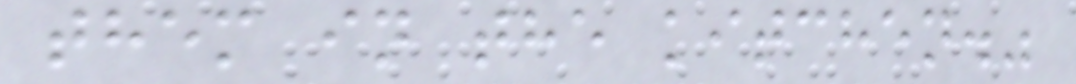them in the kitchen."
